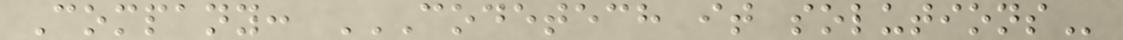Company: CODETECH IT SOLUTIONS
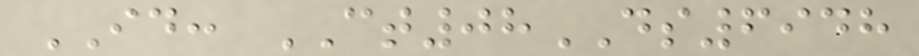ID: CT08DS6948
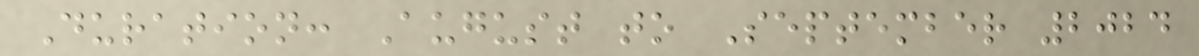Duration: August to September 2024
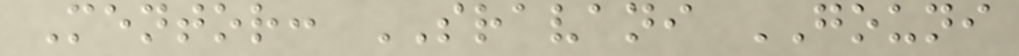Mentor: SRAVANI GOUNI
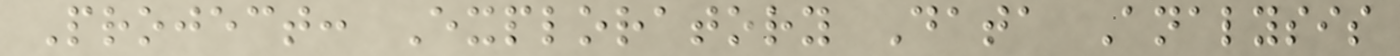Project: Exploratory Data Analysis
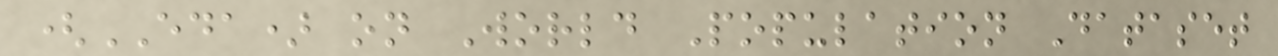(EDA) on World Population Dataset
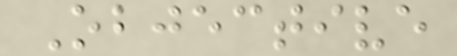Objective
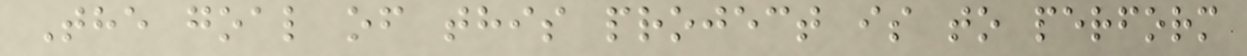The goal of this project is to perform
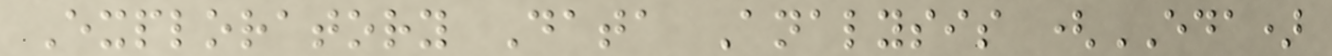Exploratory Data Analysis (EDA)
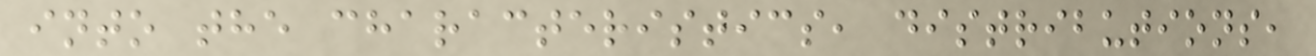into the characteristics, distributions,
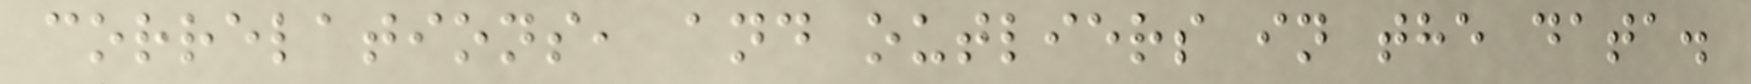correlations, and outliers in the data.
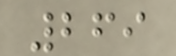269
